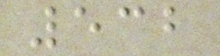532
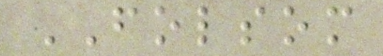FOLSOM
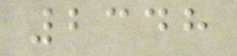2348
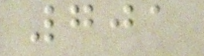701
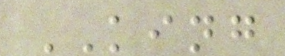KING
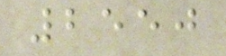2550
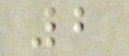2
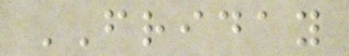FRIDAY
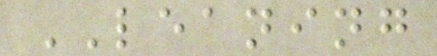LEANING
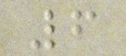6
